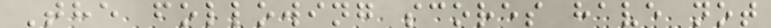The following scores have not
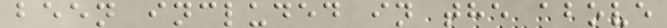been included in the above
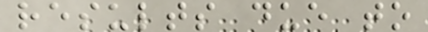results due to
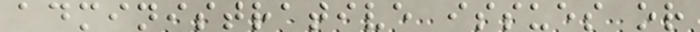administrative issues or
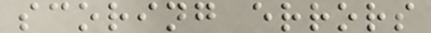scoring errors
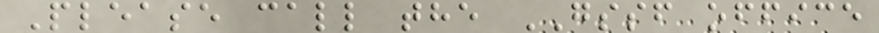Please call the GSSF office
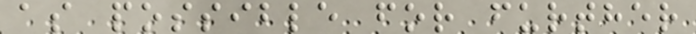as possible for further
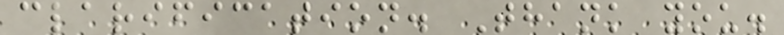clarification. Thank you.
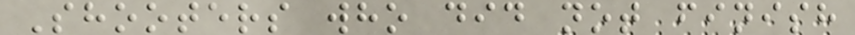Shooters who did not finish
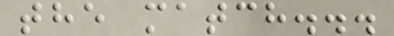the match...
